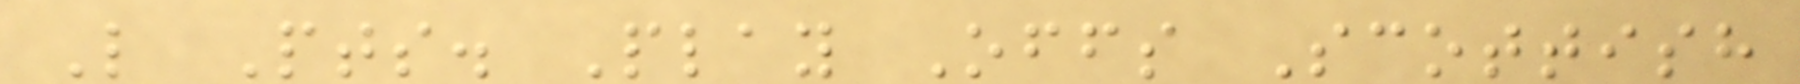L Pts. Play Offs Scottish
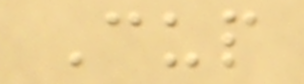Cup
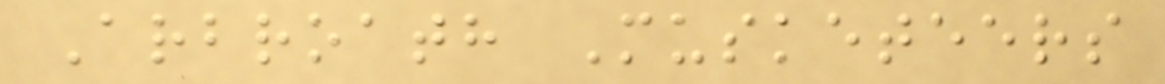Arbroath Musketeers
